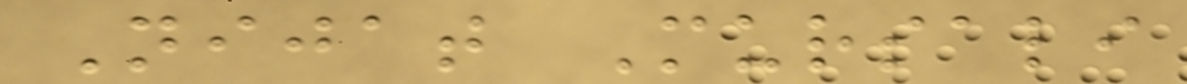Nijat Mursali
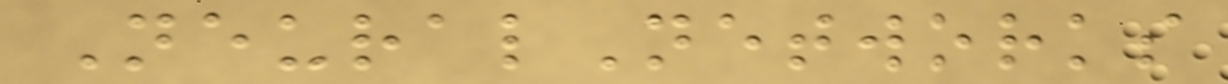NeuralNetworks
